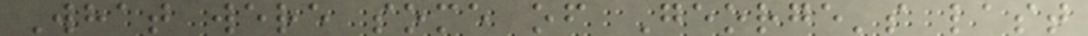What were some of George's last
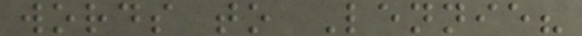words to Lennie?
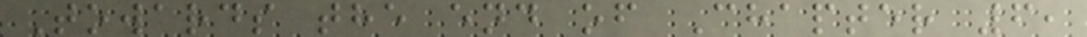Towards the end of Chapter 6,
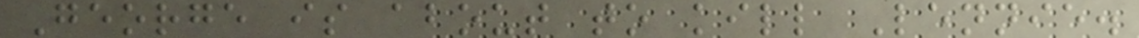George is about to kill Lennie.
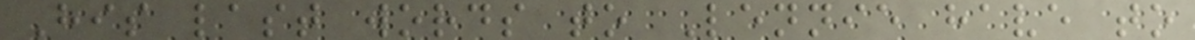His last words to Lennie have to
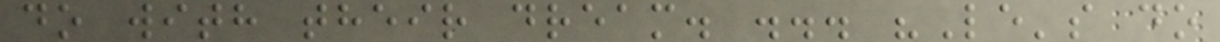do with their dream. ... "Le's do
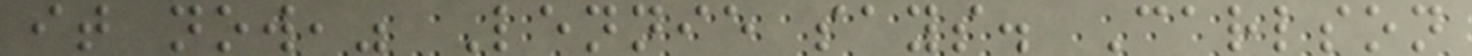it now," Lennie says. Carlson
